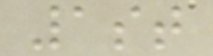1st
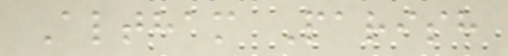Altham Parish
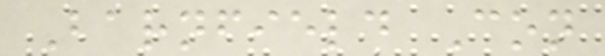Barnfield Con
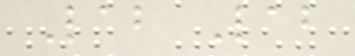Lab Lab
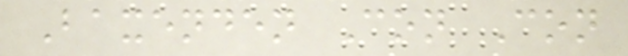Baxenden Con Con
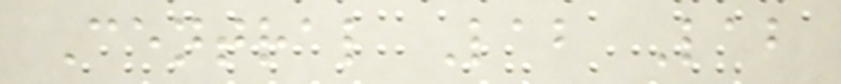Central Lab Lab
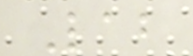Lab
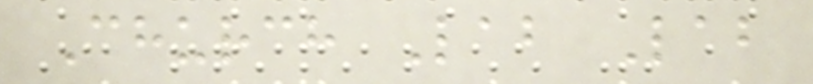Church Lab Lab
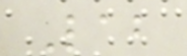Lab
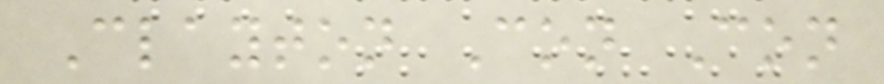Clayton Con Con
